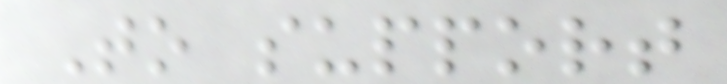To support
